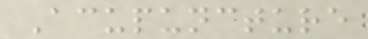Acupuncture
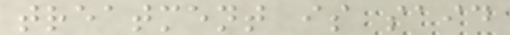treatment is said
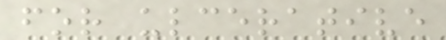for ulcerative
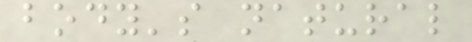body's natural
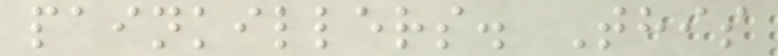painkillers. This
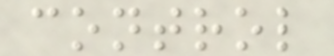control
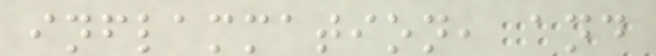inflammation, and
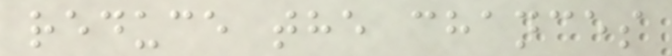reduce the chances
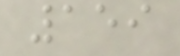159
